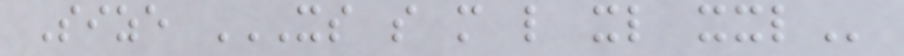Size XS S M L XL XXL
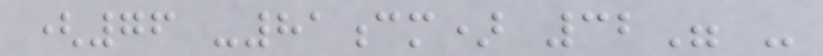(76 -81cm) 32" -
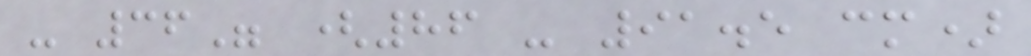- 36" (86 - 91.5 cm)
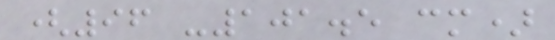(96 -101.5 cm)
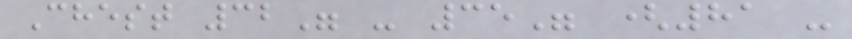Chest 32" - 35" (81 -
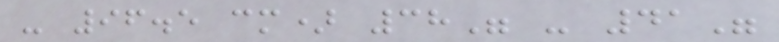- 96.5 cm) 38" - 41"
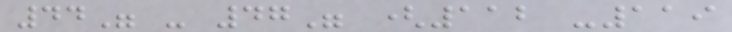44" - 47" (112 -119
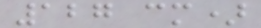127 cm)
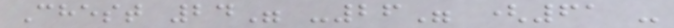Chest 24" -26" (61 -
